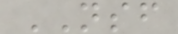NSF
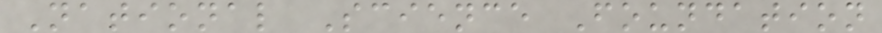National Science Foundation
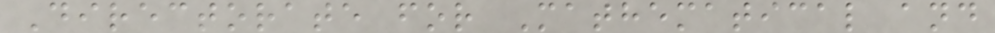Directorate for Mathematical and
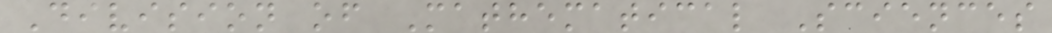Division of Mathematical Sciences
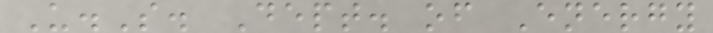U.S. Dept. of Energy
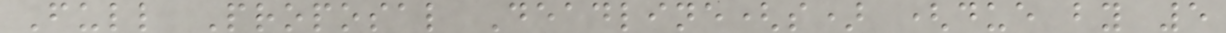Full Proposal Deadline(s) (due by 5
